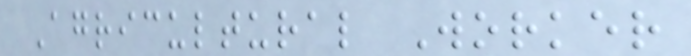Agricultural Worker
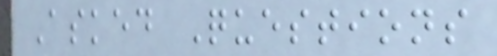Asked Questions
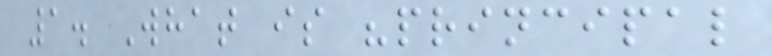1. What is "principal
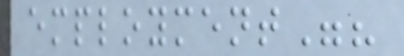employment"?
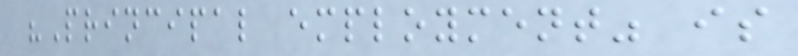"Principal employment" is
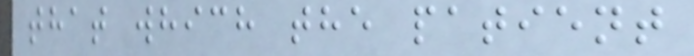that which the patient
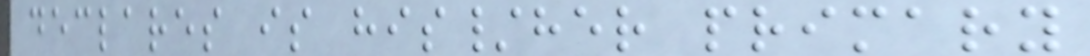declares is his/her primary
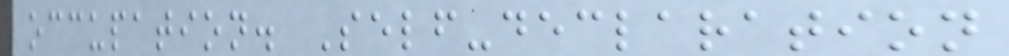occupation. Self-declaration
